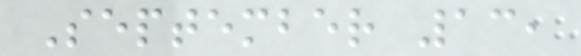September 13,
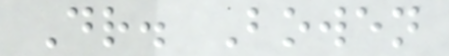Dr. Bowen
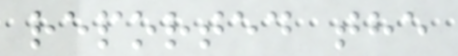reported the
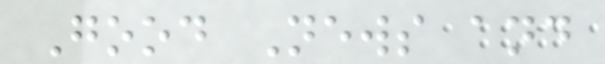Good News and
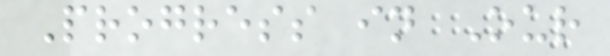Progress in Our
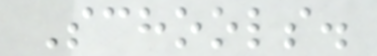Schools.
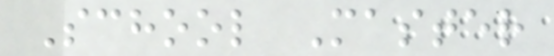School Master
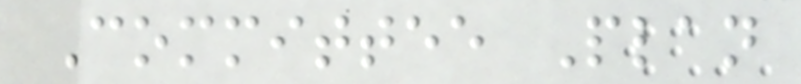Committee Plan
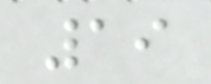19
